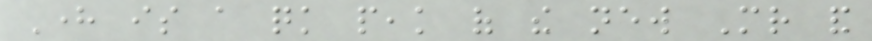Here is a quick peak of the new Mr and
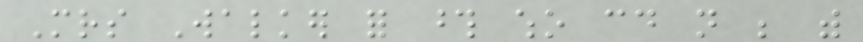Mrs Walker for those who could not be with
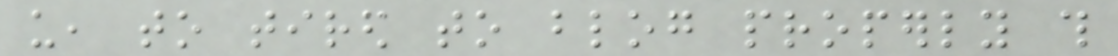us, to tired to blog properly this
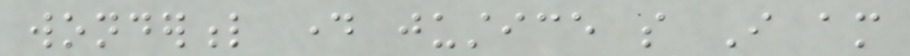wonderful day justice so I am
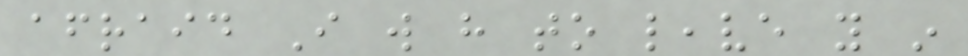afraid I will have to leave you in
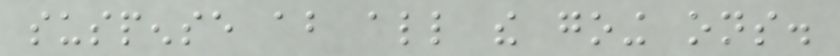suspense about all the going ons.
